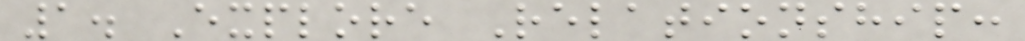1. Explore Relationship:
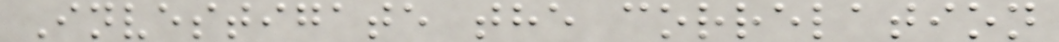Investigate the correlation
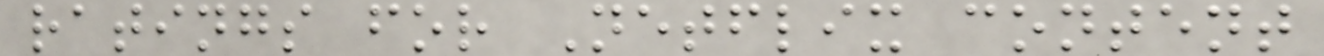ratings for Netflix content
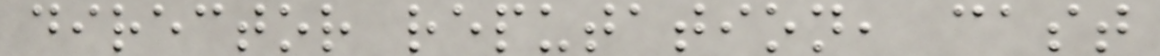director reputation, cast
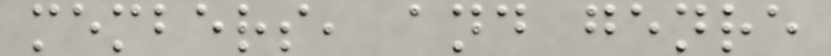members, and genre
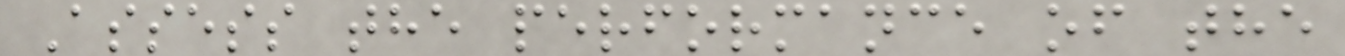Assess the performance of the
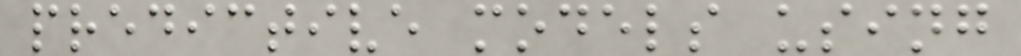predictive models using
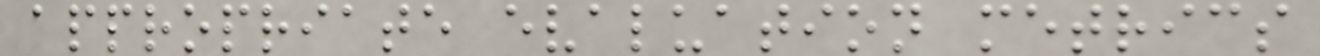appropriate evaluation metrics
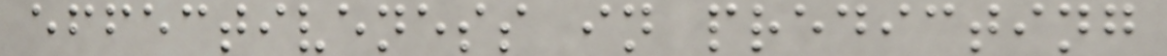effectiveness in predicting
